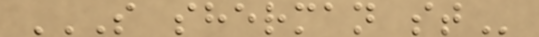S SHERMAN ST
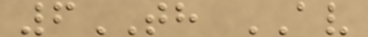6TH AV
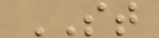ST
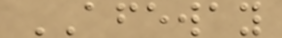AFEWAY
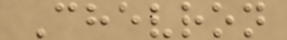Chevron
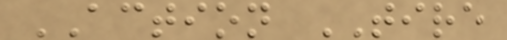ACTION TIRE
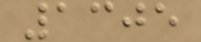1305
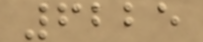6225
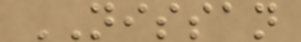NISSAN
